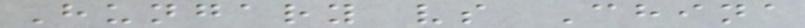Hungary vs China
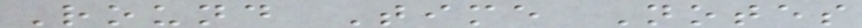Round Time Notes
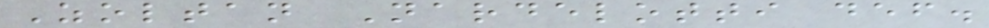Zoltan Nardelotti def.
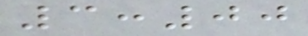3:00
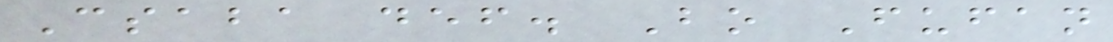Csaba def. Bo Fufan
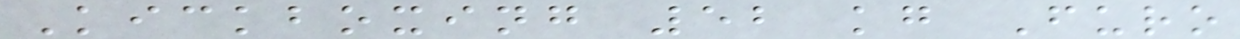Kickboxing 52 kg Furo
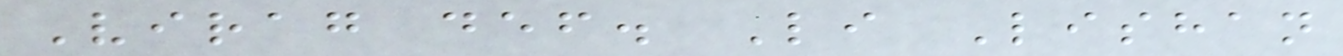Virag def. Li Lishan
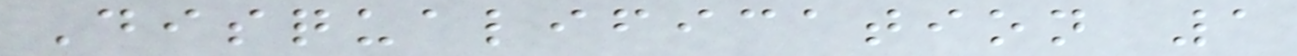Disqualification 1
